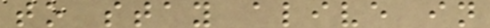to stay alive in
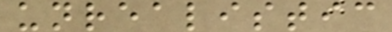unrealistic
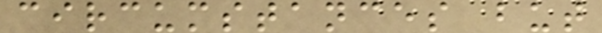circumstances but
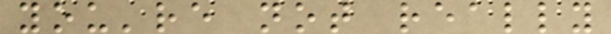you're not really
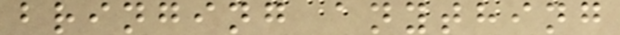bringing anything
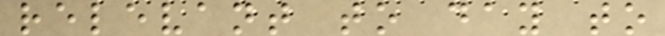relevant to day to
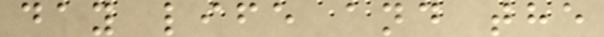day life and the
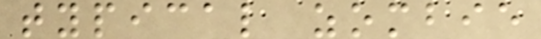typical zombie
